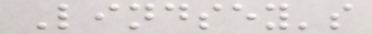Lindsey's
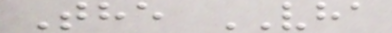The VHA
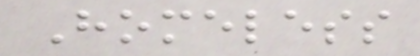Homeless
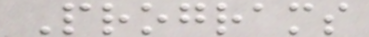Programs
